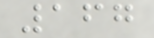167
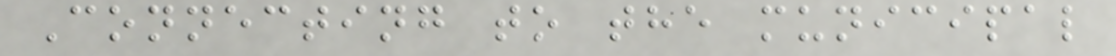Connecting to the municipal
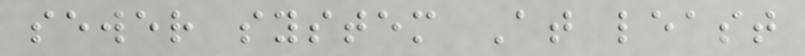sewer system At least
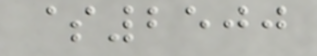$2500
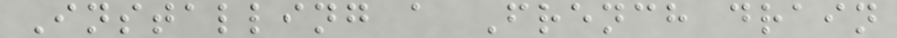Installing a French drain
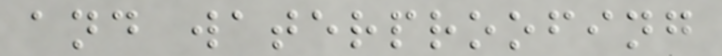and waterproofing
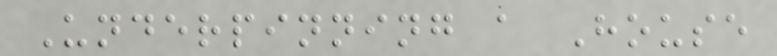Underpinning a House
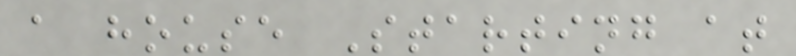a house Starting at
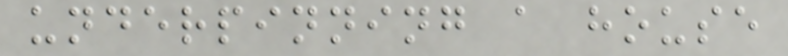underpinning a house
